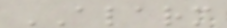ALARM
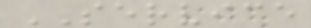SERVICE
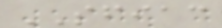SFIAC
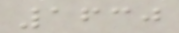1630
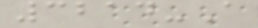3214-A
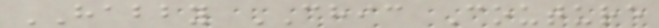HABBY CHIC Couture
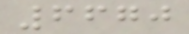6670
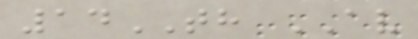14TH AV
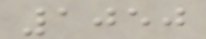1050
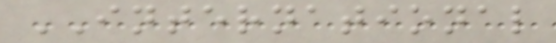INTERNATIONAL
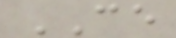CE
